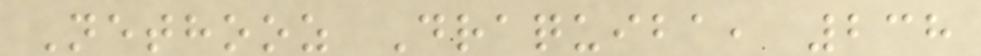Nethooz Draquiba, 238
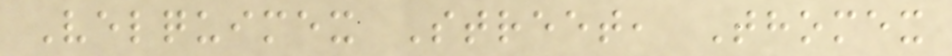Velquimex Street, Thomex
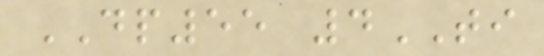DP55 4TI
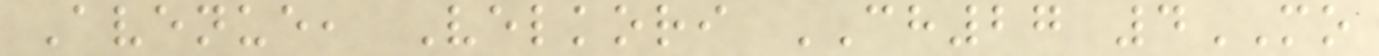Avenue, Velkori CH27 4MO
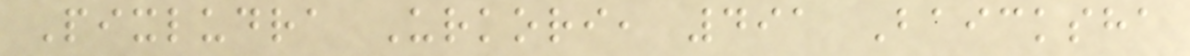Pixludra Urkori, 491 Baicksha
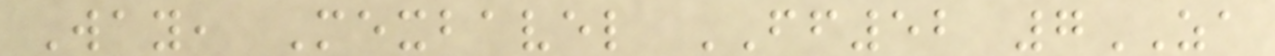Way, Mexbavel FF52 7ZA
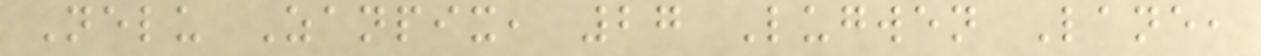Nelu Zanpix, 27 Lugwen Lane,
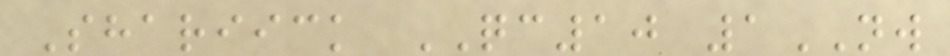Shariick QC10 1NW
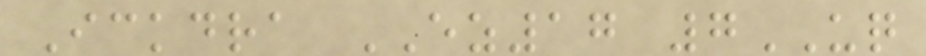Ickdra EZ17 7UQ
